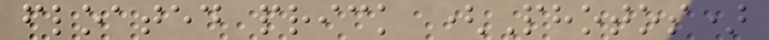floated prick (Photos)
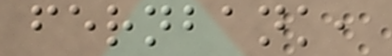fernbank,
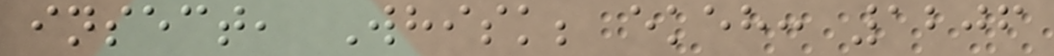insect, Whisk; ekeh: 1206
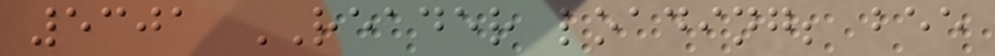5301 READER loading; bee
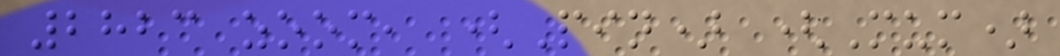2823 zoom, (Pin) (Mum)
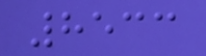8533
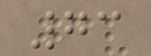73
